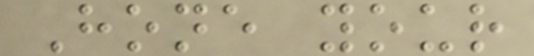Hone your
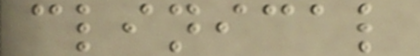clinical
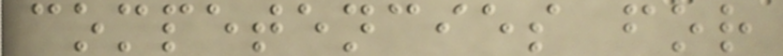competencies for
